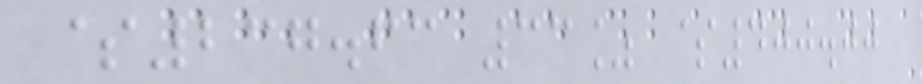$237.63 33% $400.00
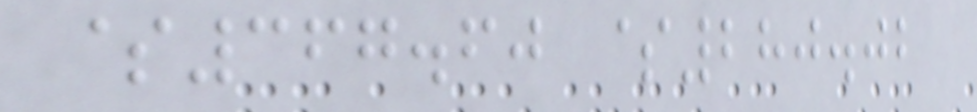$367.60 $280.02
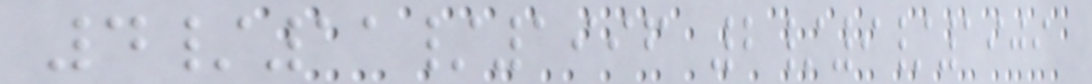4/11/1996 2/9/1909
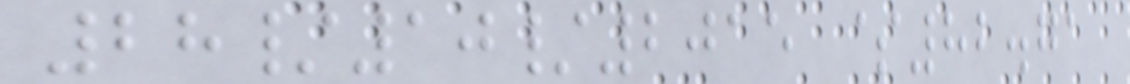28/10/2015 $82.71
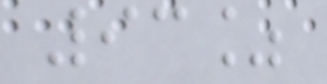93%
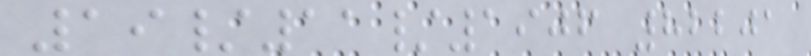19/11/1906 82201
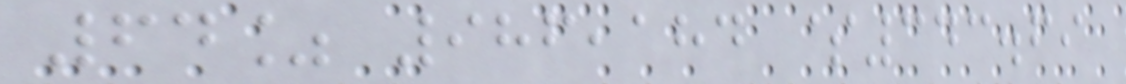64% 986,184 $343.69
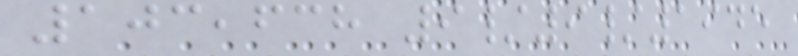103,638 9/9/1945
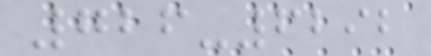726-6292
